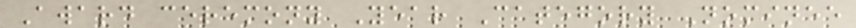Award ceremony Year Category Nominee
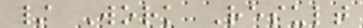/ Work Result
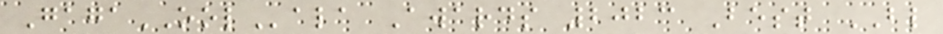GagaOOLala Awards 2023 Best BL
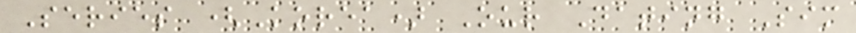Series (Korea) Our Dating Sim
